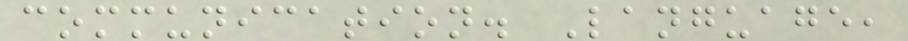communication. Language,
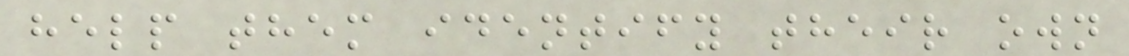help them identify their own
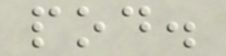pod.
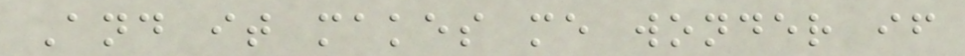And it makes me wonder if
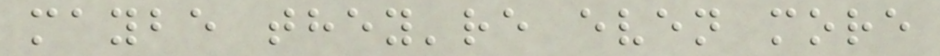maybe they're even more
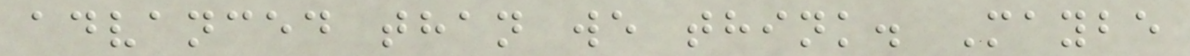advanced than we think. Maybe
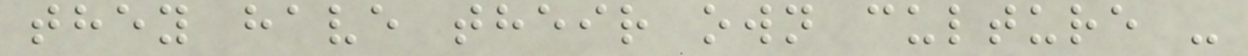they have their own culture -
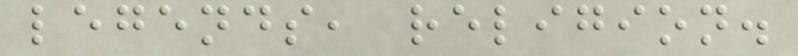legends, religion.
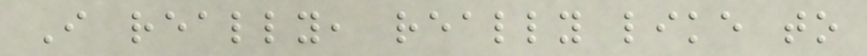I really, really like to
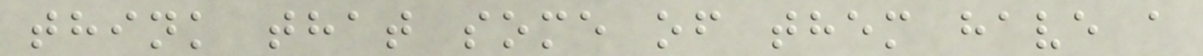think that some of them have a
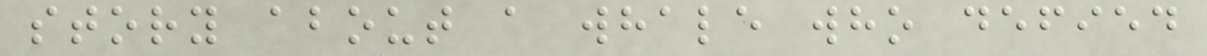story about a whale who defied
